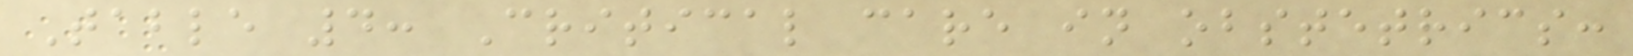Table 4: Critical care in obstetrics:
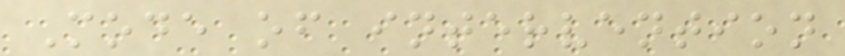Mode of intervention
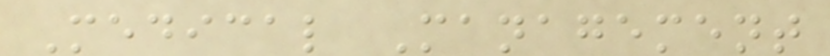Medical Management
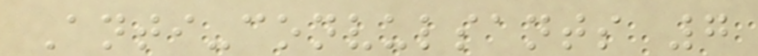Anti-convulsants 7
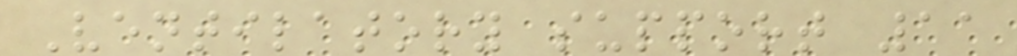Ventilatory support 11
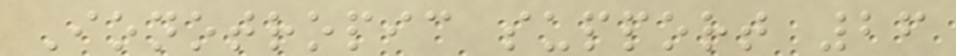Ionotropic support 26
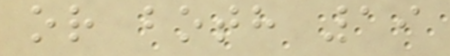or both 19
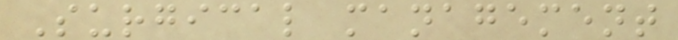Surgical management
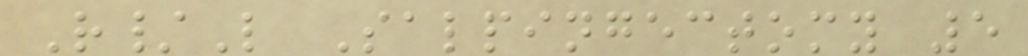R/L Salpingectomy 5
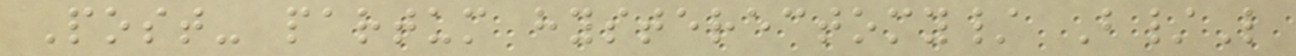Post- partum hysterectomy/ B/L
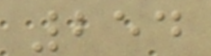254
